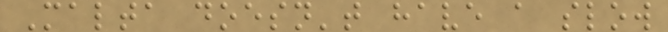Malta doesn't have a slow
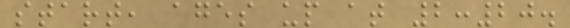start, ages up at 2:20.
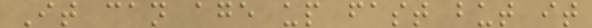It can age up fast but it
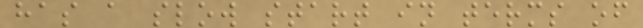has a slow start in terms of
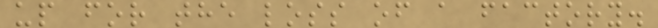up for the loss of a factory.
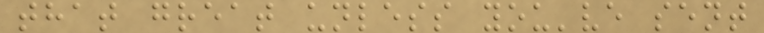that great unless you've sent
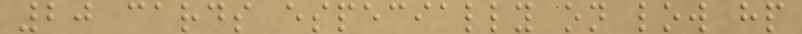20 cards especially on low hp
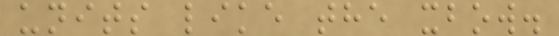units like the xbow.
